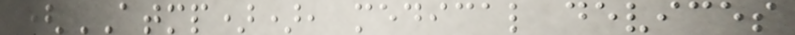(ATMP)), medical devices
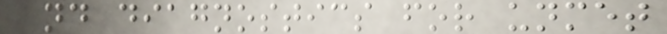and diagnostics for unmet
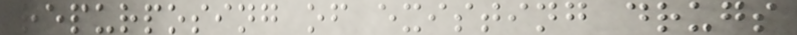repurposing of existing drugs
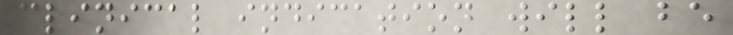clinical indication will be
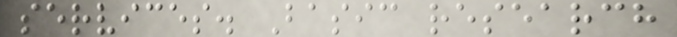services. Basic research
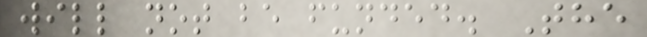will not be funded. The
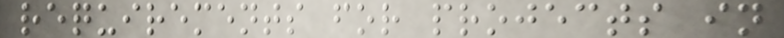requirements for projects in
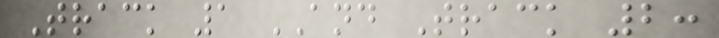Track 1 AND Track 2:
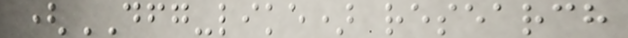(DFG-like) research
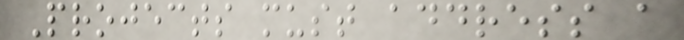Projects must address a
